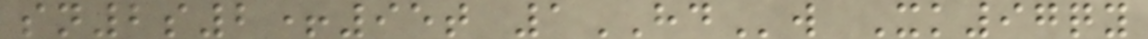sn2s2+95t 1HDw Xk97qy
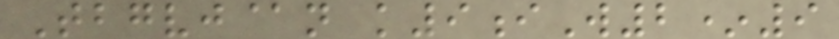Tbgvj@n k9iW2*9
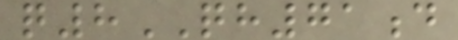q8QH71d
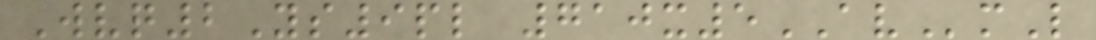Wvq2Ys9pl 710x5AVmL
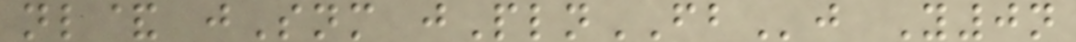nl& jSnm jPlnFBj Y0n
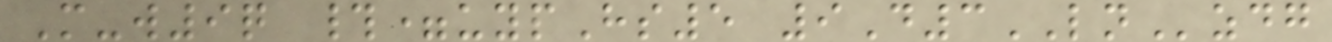M-w9q #=uypHs5 9D3LNzdg
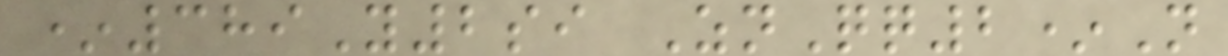*389Y2si ZnQq2*N
